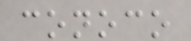conoco
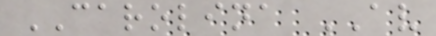CAROLINA AV
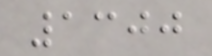1300
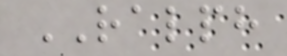RALPH
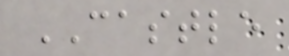CASTLE
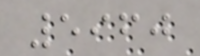5960
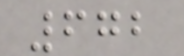672
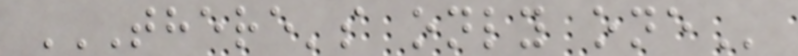THERE'S ONLY ONE
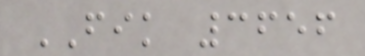FIK 3656
